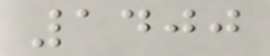1400
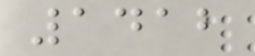1412
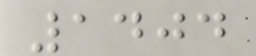1404
